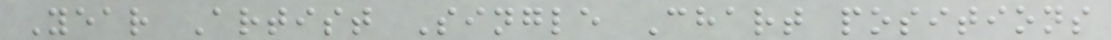Year Artist Single Chart positions
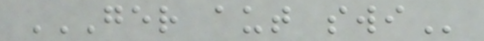GER AUT SWI
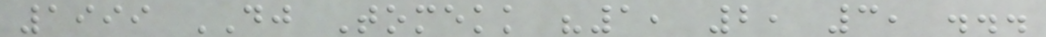1999 DJ Tomekk "1, 2, 3, ...
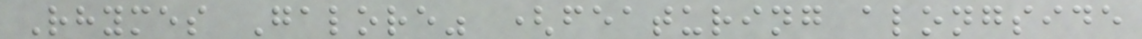Rhymes Galore" (featuring alongside
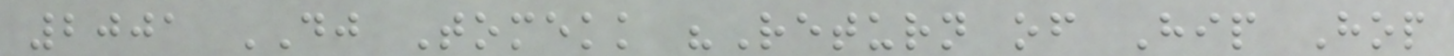2001 DJ Tomekk "Return of Hip Hop
